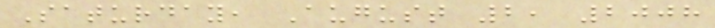Saturday, August 2, 2008
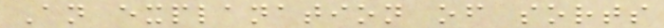An explanation of sorts
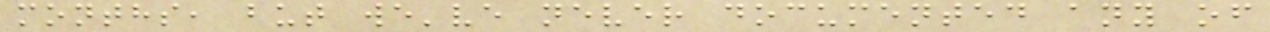months, but we've never documented any of
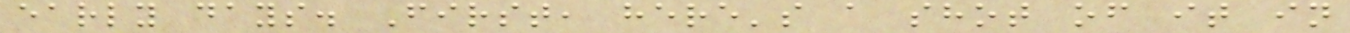early days. First, here's a shot of it in
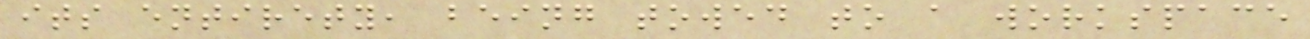its entirety, being towed to a workspace
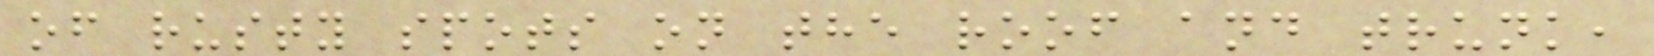of rusty spots on the roof and trunk,
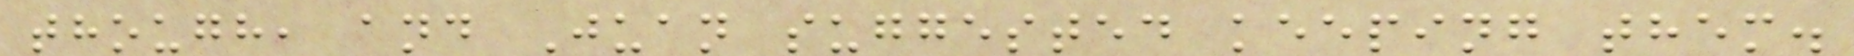though, and Juan suggested keeping them.
